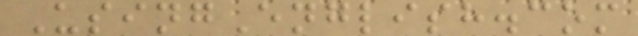UsingEnglish.com
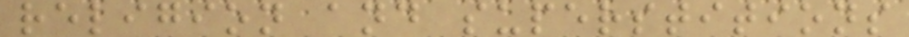religion and superstitions
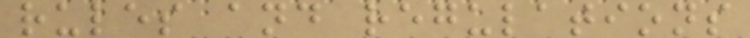rules and regulations
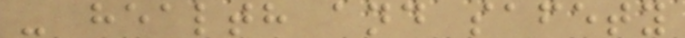- health and safety
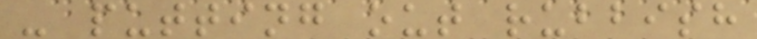- putting out rubbish
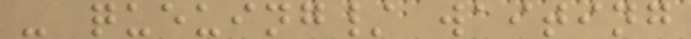- queuing/ waiting
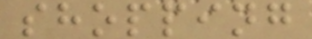shopping
